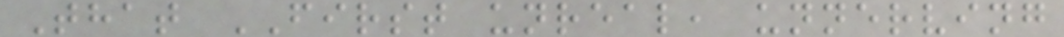That FIRST unreal, unnerving
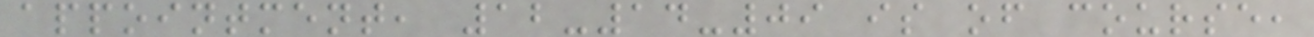appointment, 12-14-09 is of course,
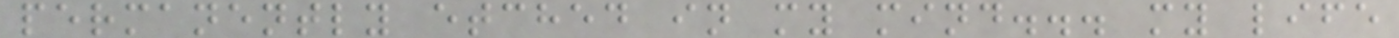permanently etched in my mind... my life
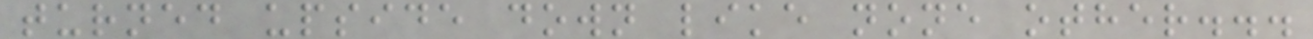turned upside down like none other...
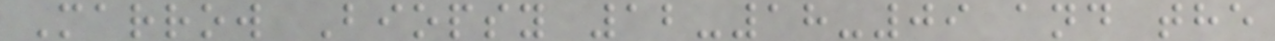Marrow Biopsy 12-18-09 and the
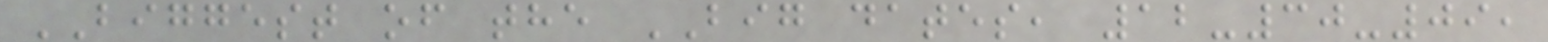BIGGEST of the BIG dates, 12-30-09,
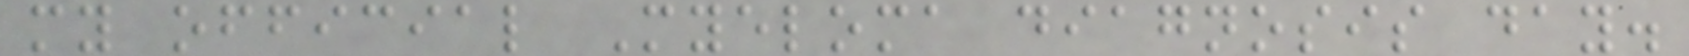my official Myeloma diagnosis day.
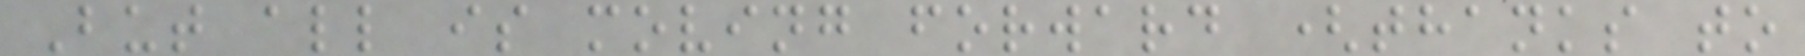But all is moving forward (thanks to
